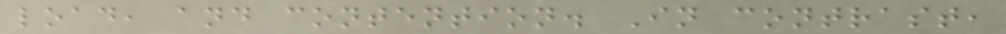load, and contention. In contrast,
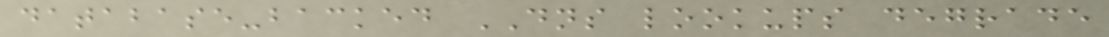database-backed DNS lookups degrade
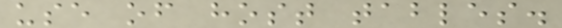use of host tables.
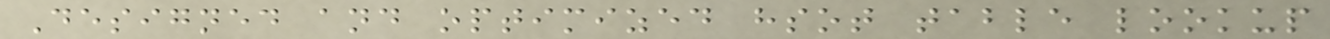Designed and optimized hsot table lookup
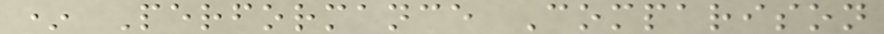* Performance Comparison
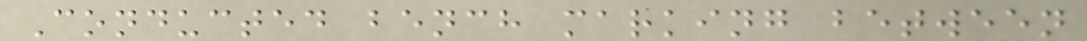Conducted bench marking between
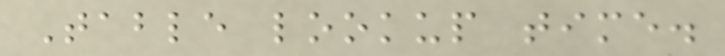Table lookup time.
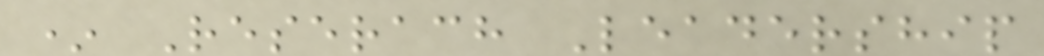* Reserach Leadership
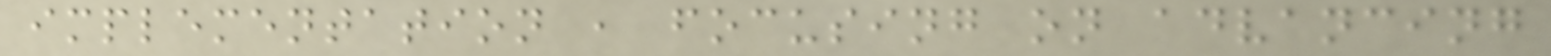implementation , focusing on advancing
